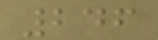246
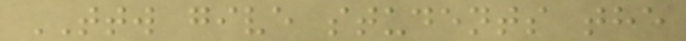TTW give students the
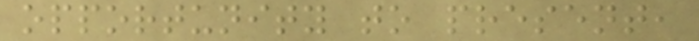opportunity to present,
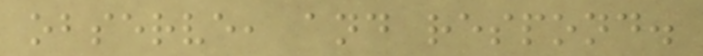observe, and respond.
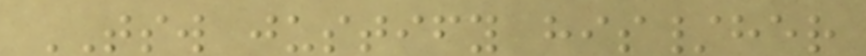TSW justify his/her
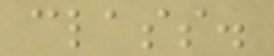class.
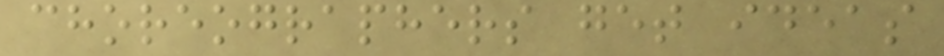choreographers get ideas
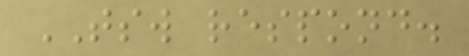TSW respond.
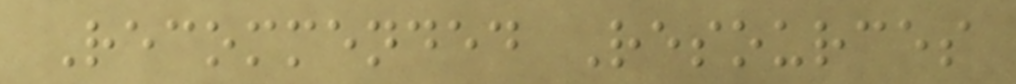Recommended Resources
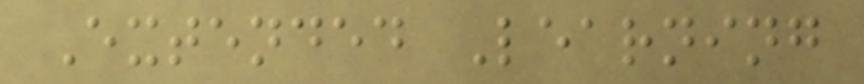Extended Learning
